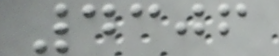4306
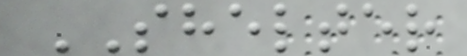SHELTER
